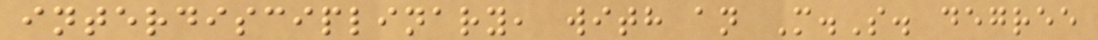interdisciplinary, with an M.S. degree
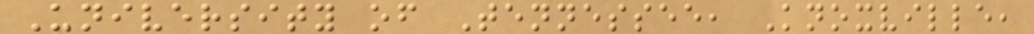University of Tennessee, Knoxville,
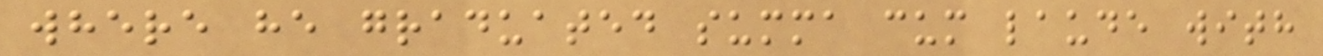where he graduated summa cum laude with
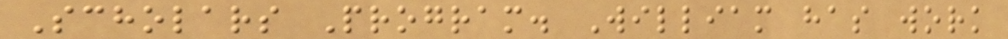Scholars Program. William has work
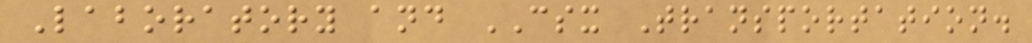Laboratory and CSX Transportation.
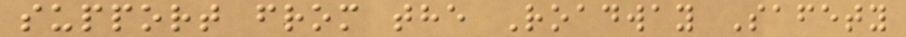support from the Roadway Safety
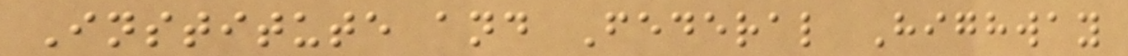Institute and Federal Highway
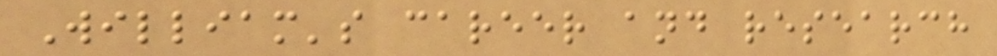William's career and research
